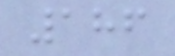186
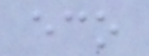eco
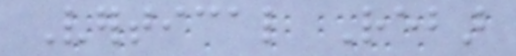Vertical Rebar
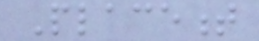Placement
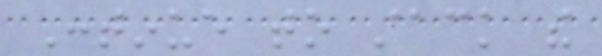Continue to stack the
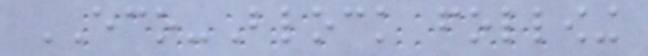ECO-Block following
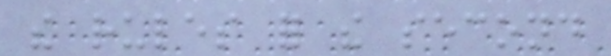the rules for the second
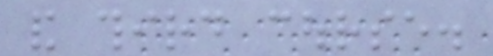and third course.
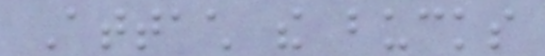Attach the bucks
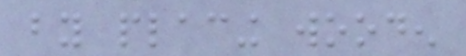by placing wooden
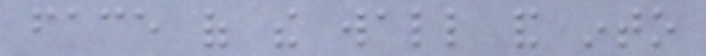face of the wall and into
